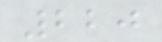220
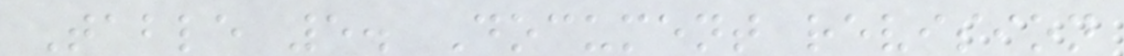Table 5. Document revision
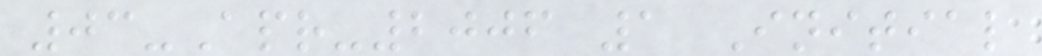03-Apr-2006 1 Initial
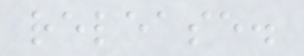release.
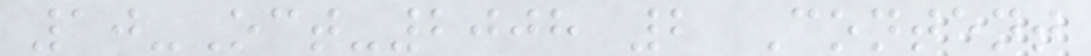10-Oct-2008 2 Content
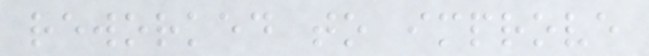reworked to improve
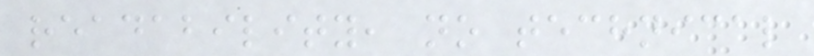readability, no technical
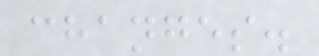changes.
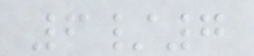6/7
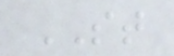ST
